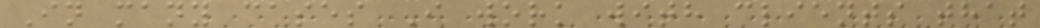In many cases I work with clients that
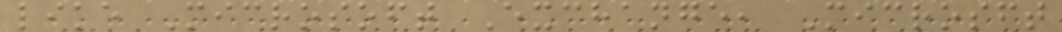like Microsoft Exchange, Microsft
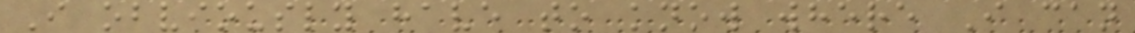I obviously have to know where I can
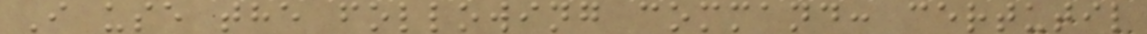I use the following command: certutil
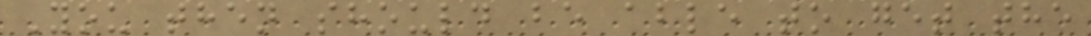You then should be able to get the
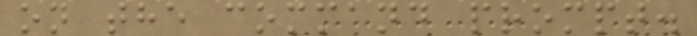on the command prompt.
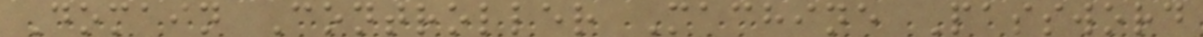Domain Controller Machine Password
